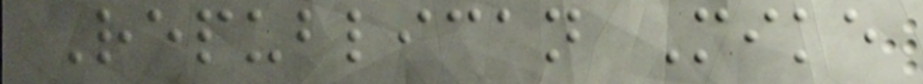Republican Mike
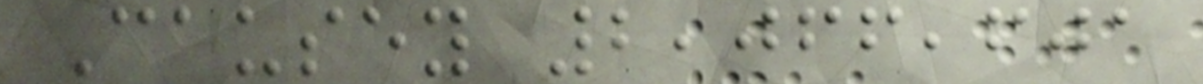Causey 2,066,601
